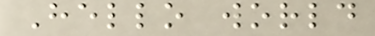Hello world
